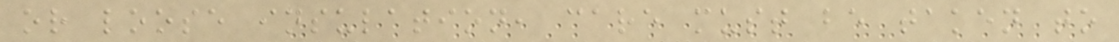or loose insulation, care must be taken to
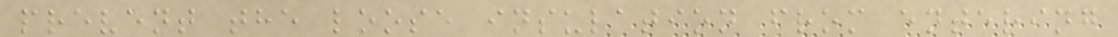prevent the loose insulation from entering
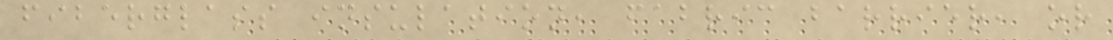fiberglass insulation, fabric barrier, or
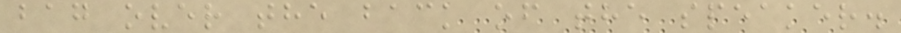bag over the back of the speaker.
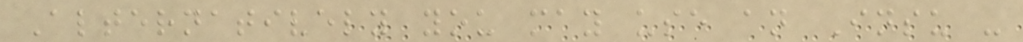Alternatively you may use an Insu -
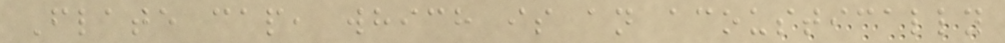Flate cap, which is an acoustically
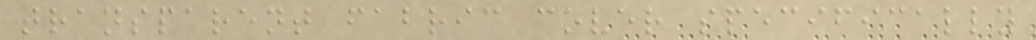transparent fabric cover specifically
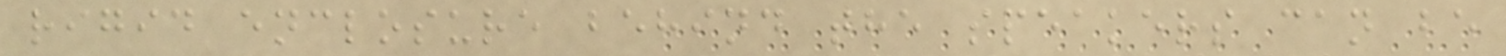rigid enclosure behind the speakers can be
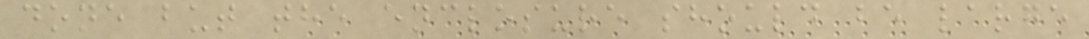done but the enclosure should be large
